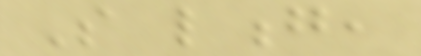So long,
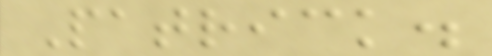Patrick.
